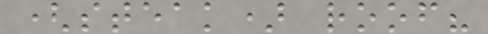(steak) roof?
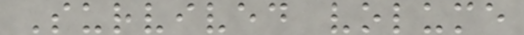Survived volume
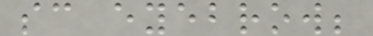sc eyebrow;
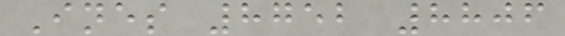Ines 8752 8806
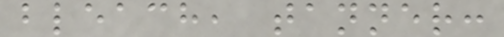bleach, tanner:
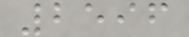2596
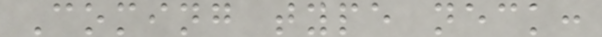Coming type neck:
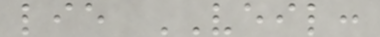lie VEIL:
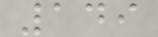149
